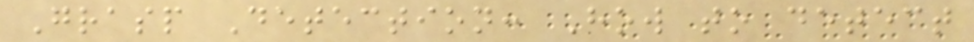Grasp Detection: How to detect
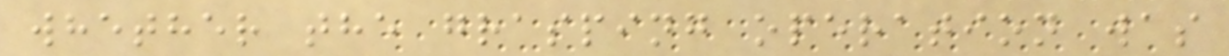whether the grasping operation was
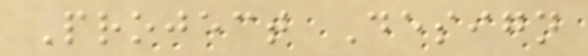Project Design
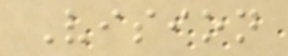Vision
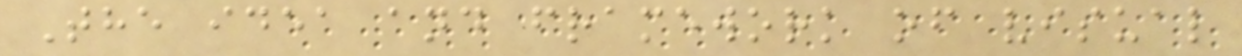The idea and framework of visual
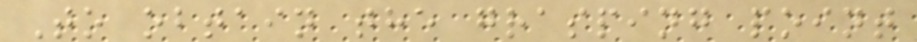To obtain the grasping point
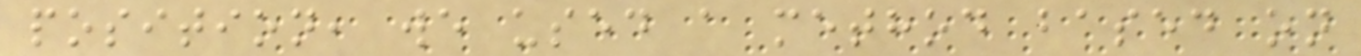position, we used a method based on
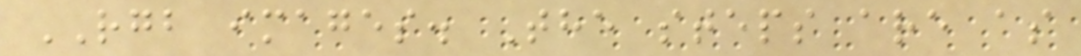RGB images. The steps are as
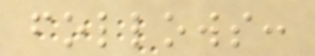follows:
